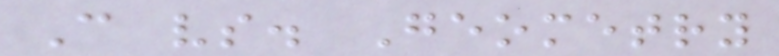C vs. Geometry
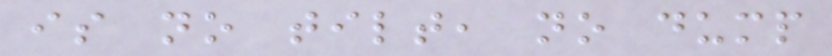is no tilt, no dump
